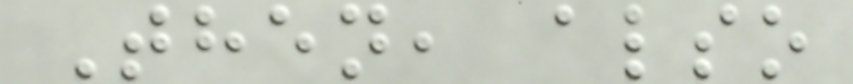Then, also
